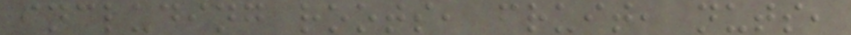including roots, fruit, nuts,
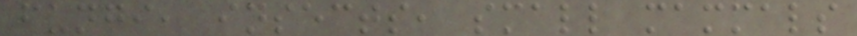fungi, insects, small mammals
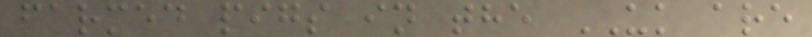farmed pigs in the UK are
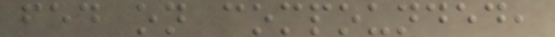fed on compounded,
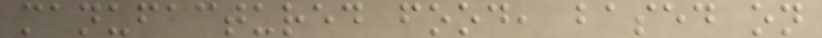manufactured food, based on
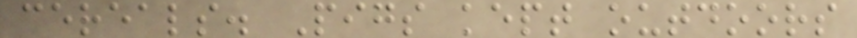cereals. Pigs kept outdoors
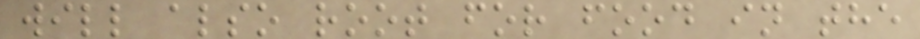will also root for food in the
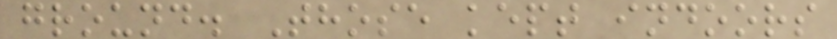ground. Those kept indoors
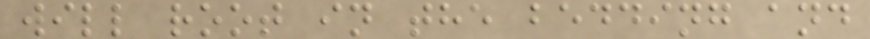will root in the bedding and
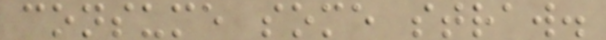consume some straw.
